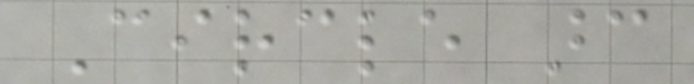Circle arc
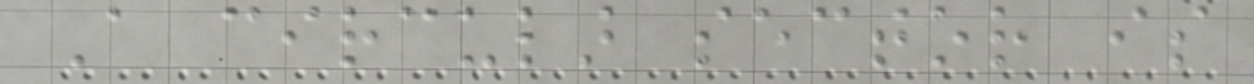A circular sector is
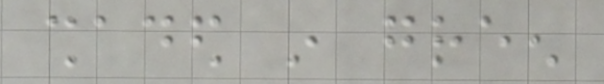shaded in green
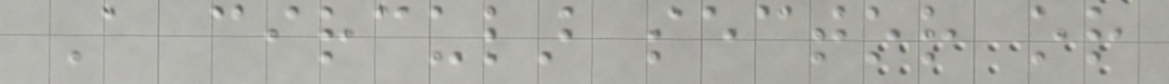A circular sector or
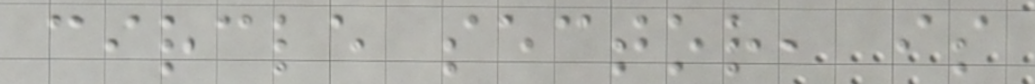circle sector, is
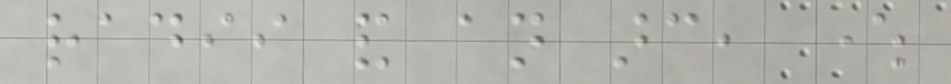radii and an arc, where
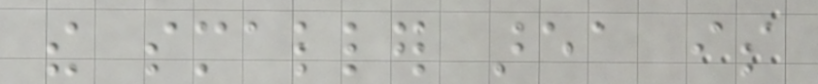the smaller area is
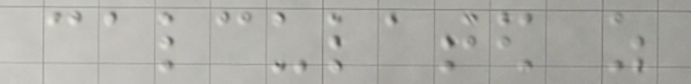calculated as
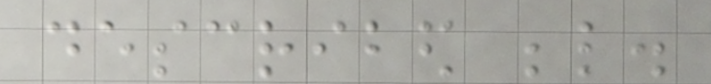described below.
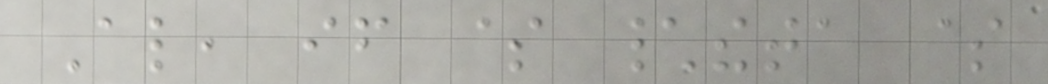Also, if $ \theta $
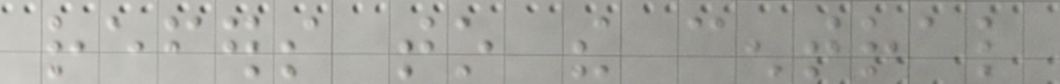refers to the central
